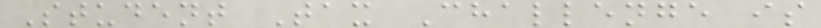Student Tax Challenge is
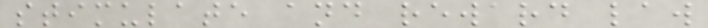stimulate and reward law
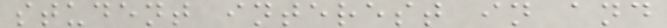student interest in and
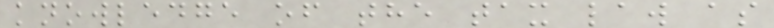knowledge of the tax law as
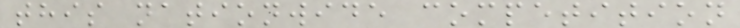this nationwide competition
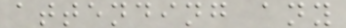attending any
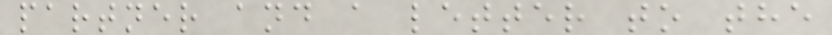partner and a letter to the
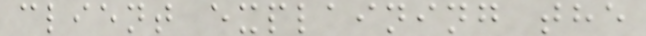client explaining the
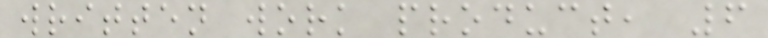written work product, 6
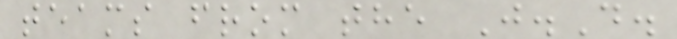teams from the J.D.
